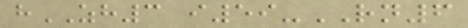hZH3 i59-RN6
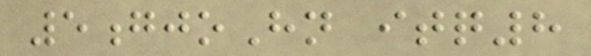5gjoHn itq8
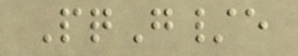PqG/e
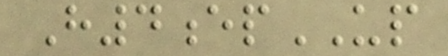H4epUP
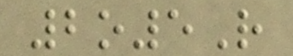2o5R
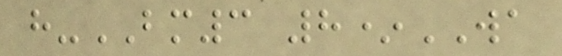h-BM3 8*WA
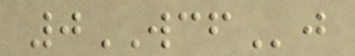0WCFj
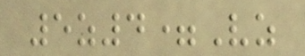5z4=Vz
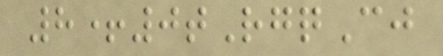8+0tRgqCj
